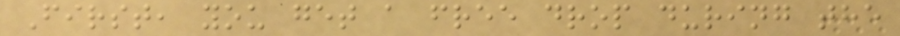First, you get a free drop during the
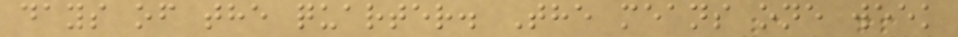days of the quarter. The means one week
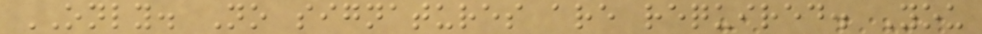ONLY. No signatures are required. You
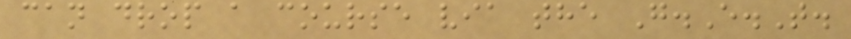can drop a course via the G.E.T.
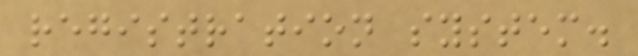registration system.
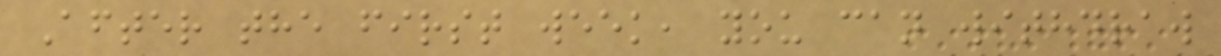After the first week, you can withdraw
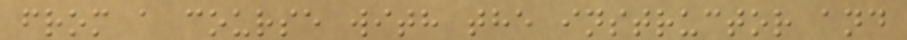from a course with the instructor and
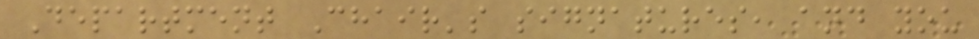Department Chair's signatures, and you
